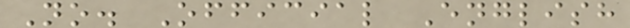No. Official English
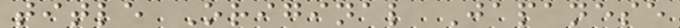title Original Japanese
